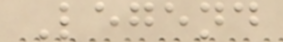Legend
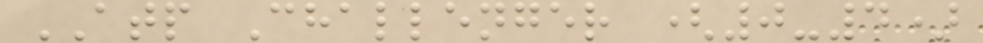ATP Challenger (0-4)
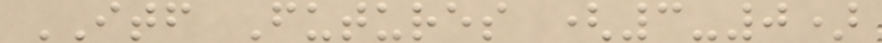ITF Futures (3-0)
